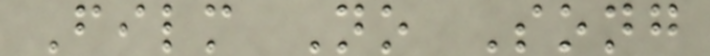Film No Song
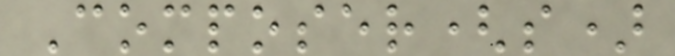Composer(s)
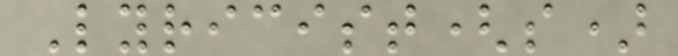Lyricist(s)
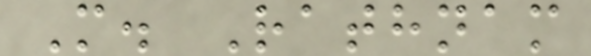M. Rathnam
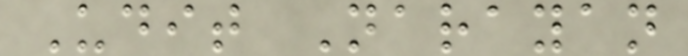Udit Narayan
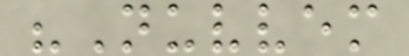"Nuvvem
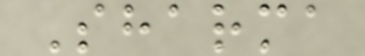Sharma
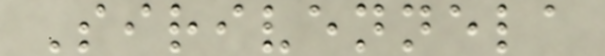Sirivennela
